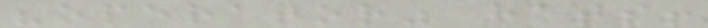"operator" hats!
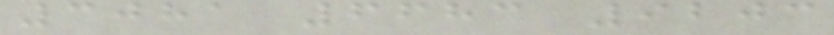3081 6683 9203
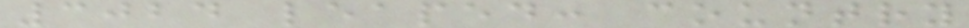3024 leaped: country
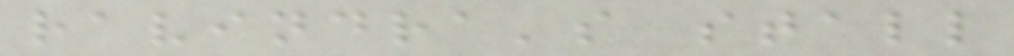ravindra's stall
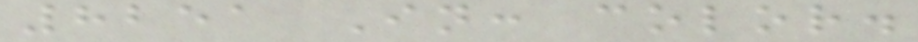8251 In: color.
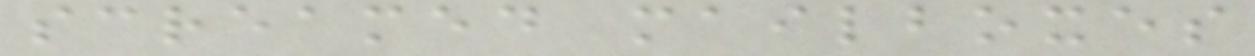screamed mailboxes
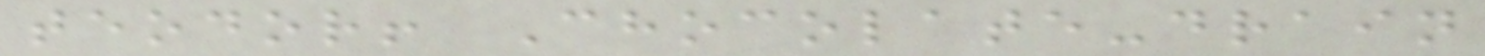teodor! Chocolate-drain
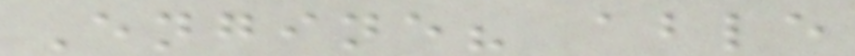Engine? able
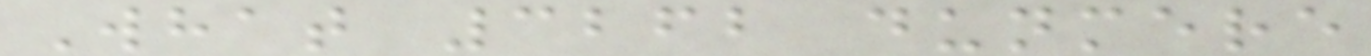What 3262 dunmere
